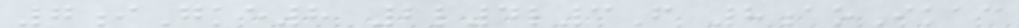7iGke8 2l4l3F 8aoIkac
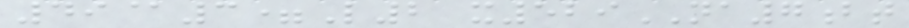49@3=L2 x529NA7bt
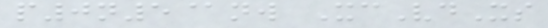p0n5@nw XcVdXs
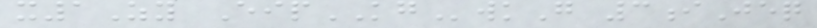x1Zy EipKGwkG 3iJeq
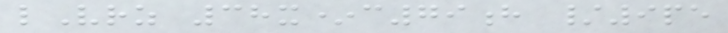lVrz 38x*c79h /9pe
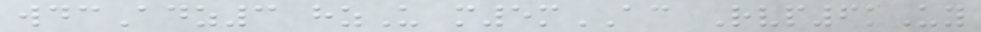wdcAdz3 hzU m5mAC Rvp6kUy
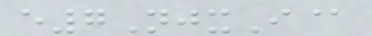e7NjxI@
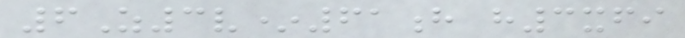6Z3v*61h h3xfi
